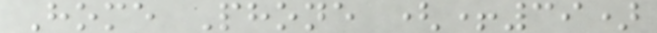Home Phone (+39)
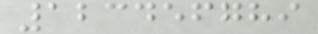123456789
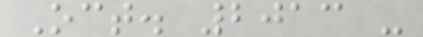Oct. 2013 -
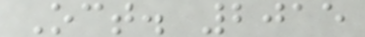Oct. 2015
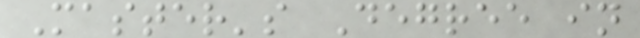Master's Degree in
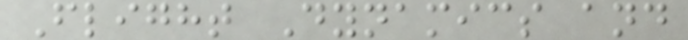Flight Dynamics and
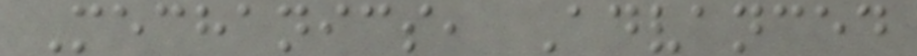Mechanics, Advanced
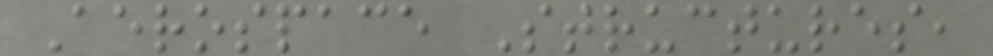Aerospace Structures,
